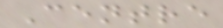Centre
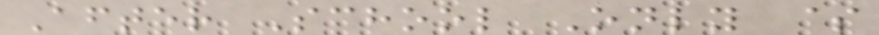After School Only $
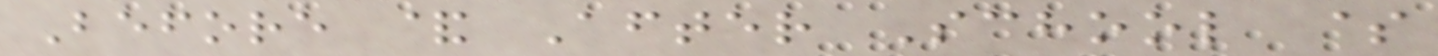Before & After School $
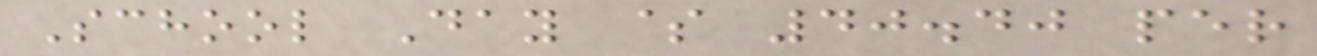School Day $ 40.40 per
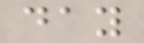day
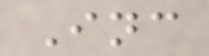Inc
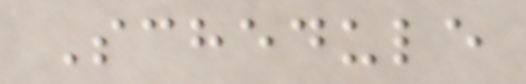Schedule
